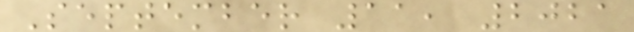September 11, 2021
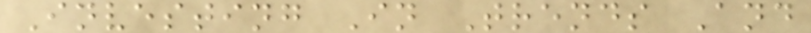Investing In Trends And
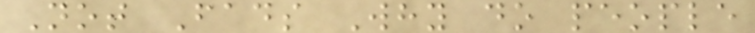Not Fads Why do people
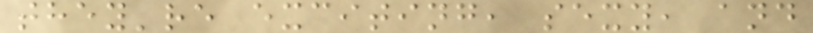they're exciting, sexy, and
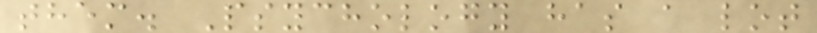them. Psychology has a lot
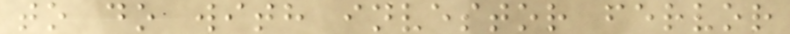to do with investor fervor
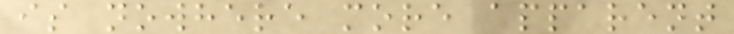is nowhere more apparent
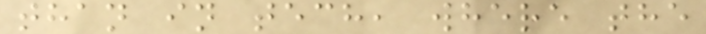than in tech, where the
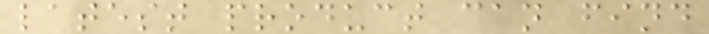latest product can find
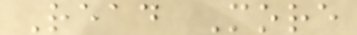Read More
